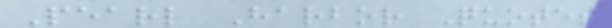Pearl Harbor Quotes
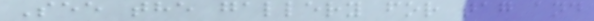See the gallery for tag and
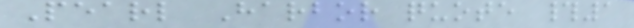Pearl Harbor quote #1
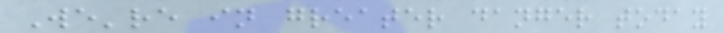We're in greater danger today
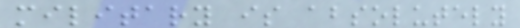military is absolutely
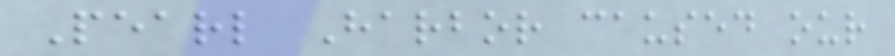Pearl Harbor caused our
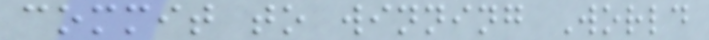commit to winning World
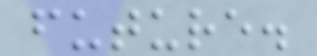future.
